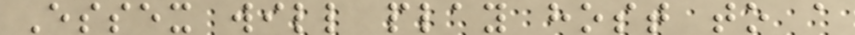Essex will play host to a
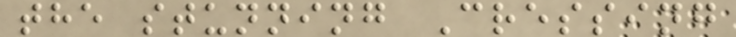the stunning Cressing
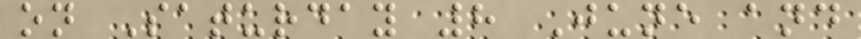on Saturday 8 June and
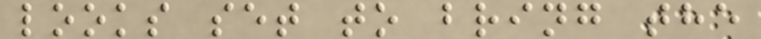looks set to bring the
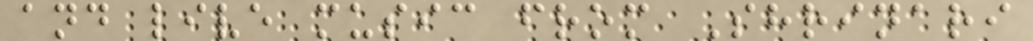and live music from Shrinari
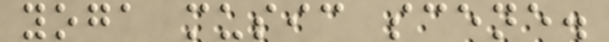yoga music scene.
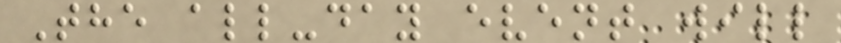The all-day event will
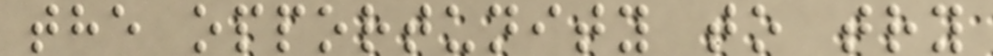the opportunity to try
